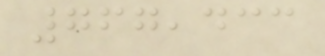767,433
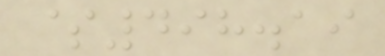$498.19
